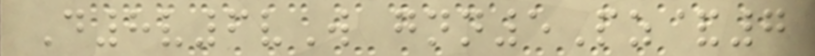D8v6vW gnn5Pz&7
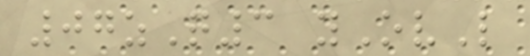07zQ3 yOvL
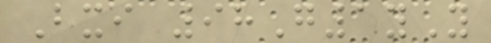Bxi 98G1yY
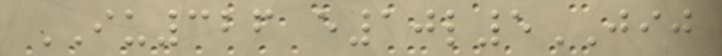IU326 e10l5JIJ
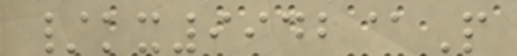/kx9942@P
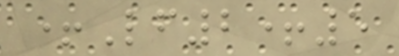+Lf2+5
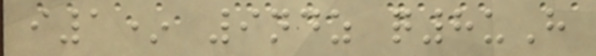i1* 9ndz q8uH
